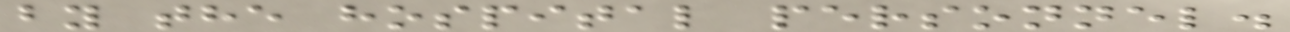by the hospital personnel.
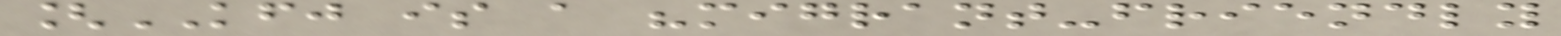[KFJ is a "migrant-friendly
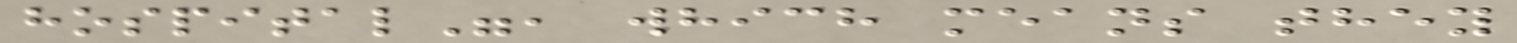hospital", which means they
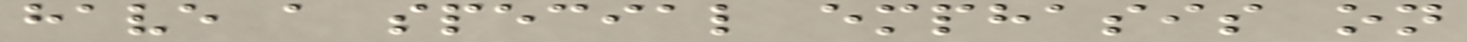have a special emphasis on
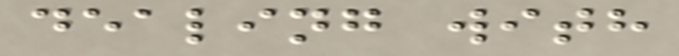dealing with
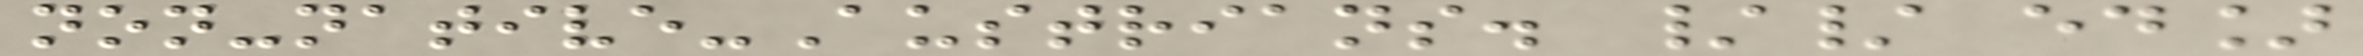non-native-Austrians. // ed]
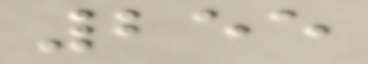255
